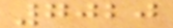7020
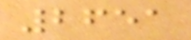2651
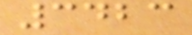3423
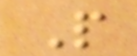P
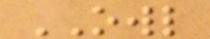OWL
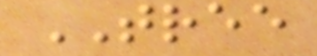TREE
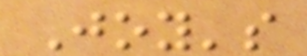Joy's
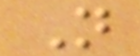N
